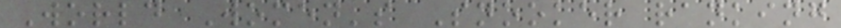World Women's Snooker ranking
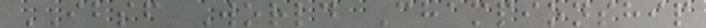IBSF World Championship
